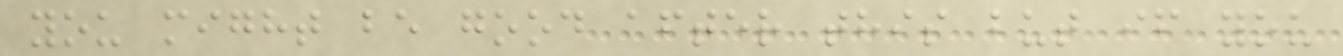you might be good after this but if you
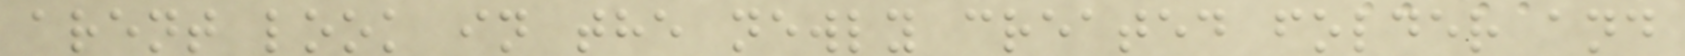arent look in the newly created folder and
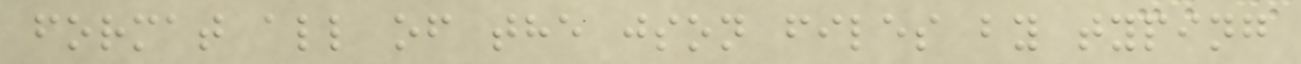format all of the json files by typing
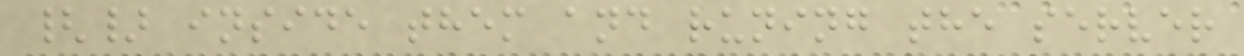{} inside them and runing the server
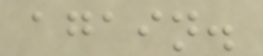again.
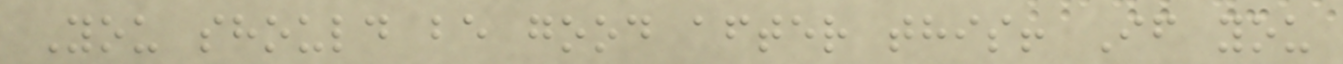You should be good after this! If you
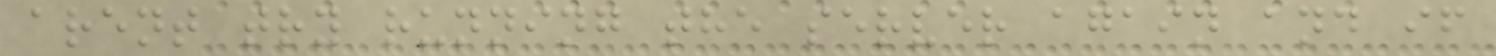arent try running the server again and if
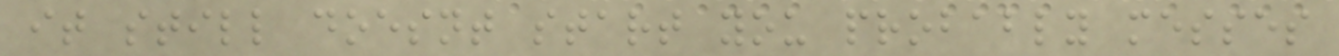it still doesnt start you probably messes
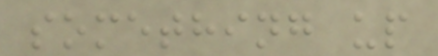something up
